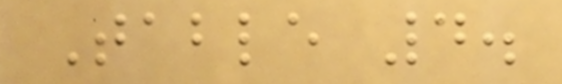Table 4.
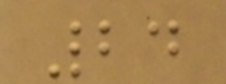24
